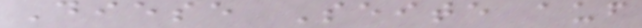Diese Seite auf
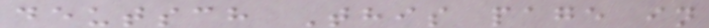deutsch This page in
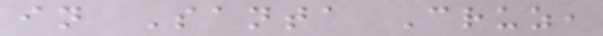in Santa Cruz,
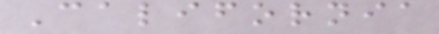California
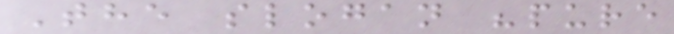The slogan "pure
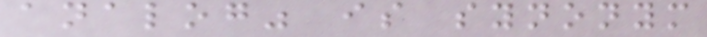analog" is synonym
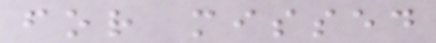for missed
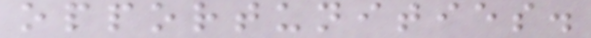opportunities.
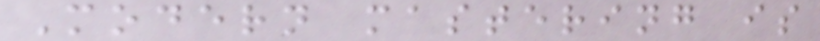Modern mastering is
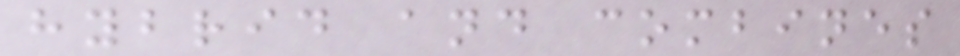hybrid and combines
